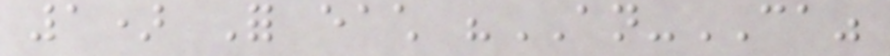1) For each "AN-CA"
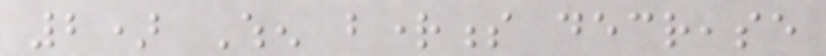2) When brightness decrease
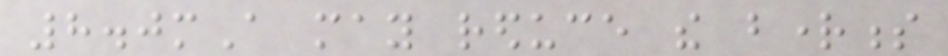8.0mA may reduce the brightness
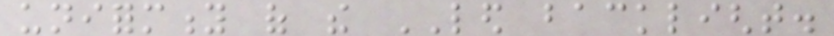uniformity of the LED backlight.
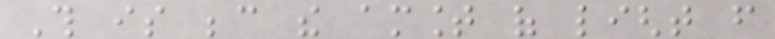This is because the amount of light from
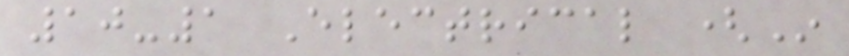10-1 Electrical (In
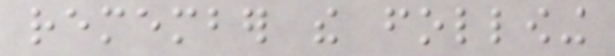remember the following
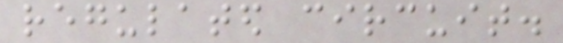regulated circuit.
